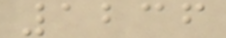1236
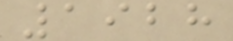1928
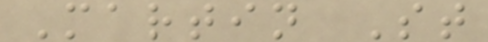Martin St
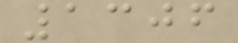1306
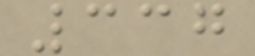337
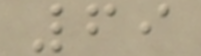69
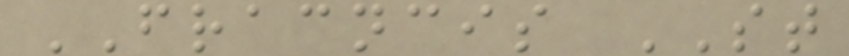FRACNCIS ST
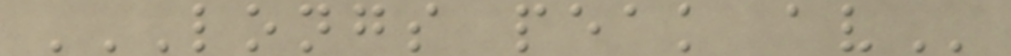LONGS PEAK AV
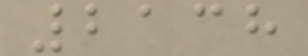2138
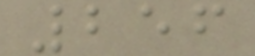256
